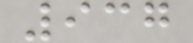937
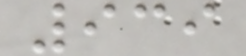939
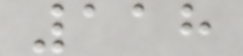118
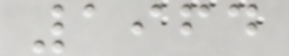1964
